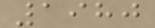1980
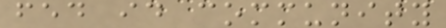fed id community
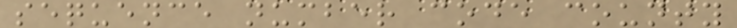sequence number code county
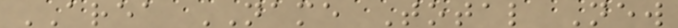AREA NAME Total New
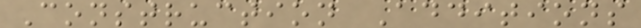Construction Additions
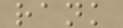rank
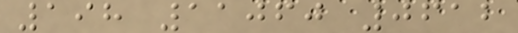198 11060 0612
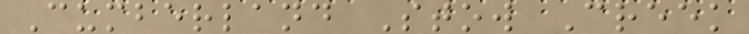Cumberland Stow Creek
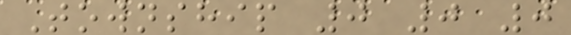Township 0 0 0
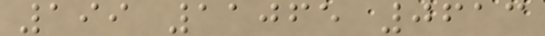199 11065 0613
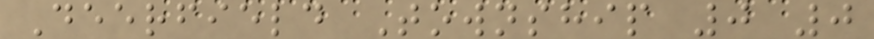Deerfield Township 0 0
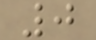0
